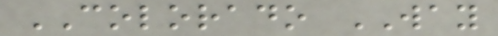COLORADO WAY
